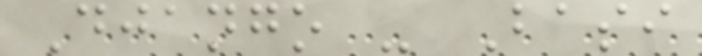Django - Basi
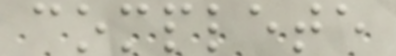complete
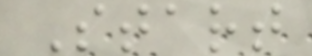Start
